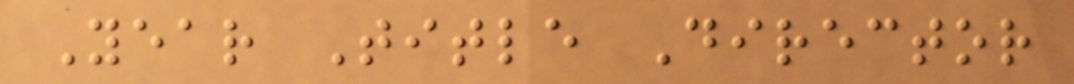Year Title Director
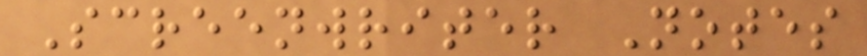Screenwriter Notes
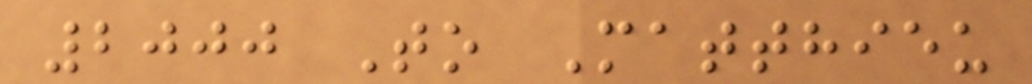2000 To Matthieu
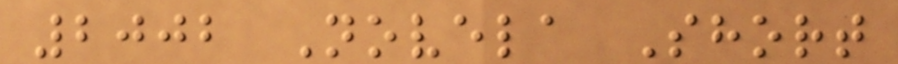2002 Novela Short
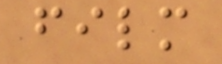film
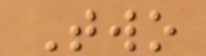Two
